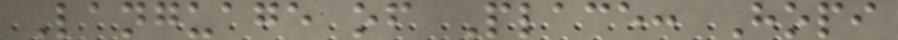Language of Place: Hopi
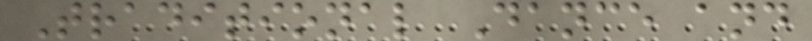Traditional Dance and
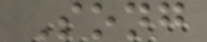Song
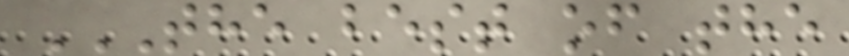THE BEST OF THE
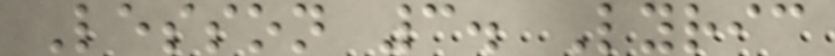Lesson 3. Lyric
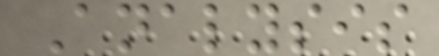Analysis
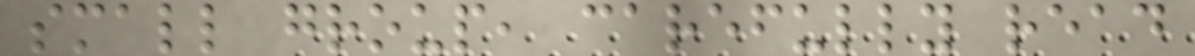small group, carefully read
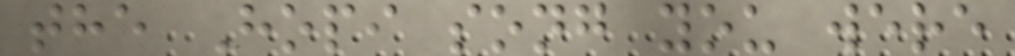the Hopi song you were
